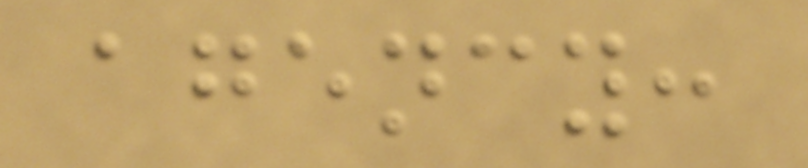agency:
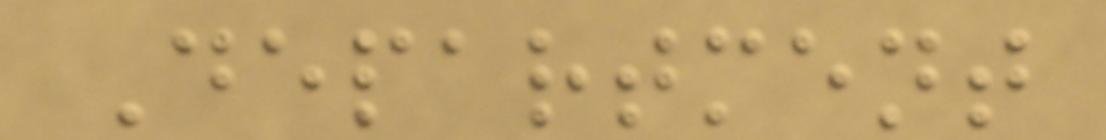Department
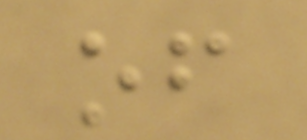of
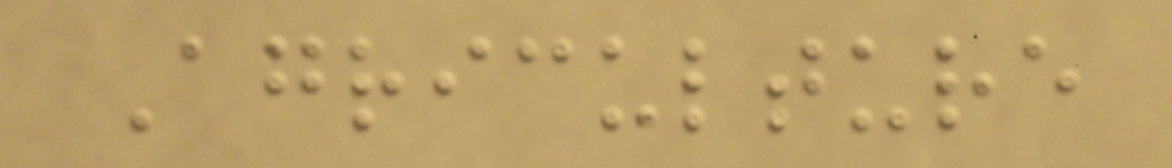Agriculture
